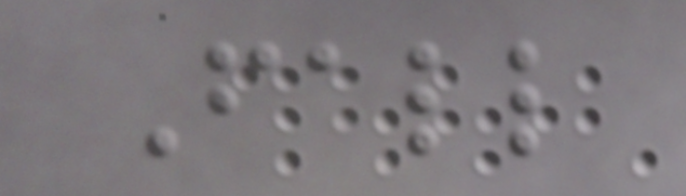Fall
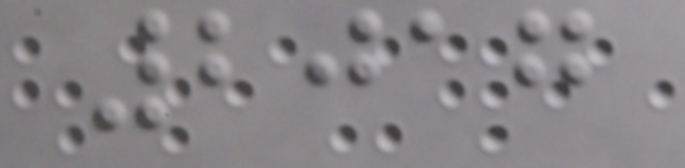2017
